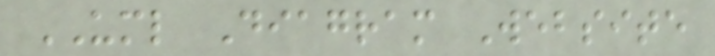UML Diagram Website
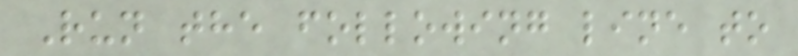Run the following line to
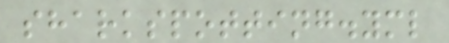sharkspotting.yml
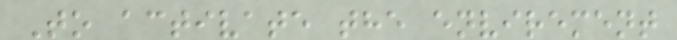To activate the envirement
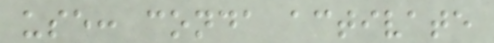use: conda activate
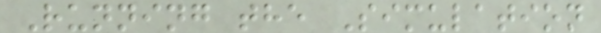Running the Simulation
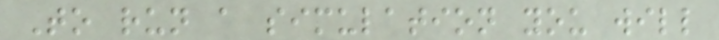To run a simulation you will
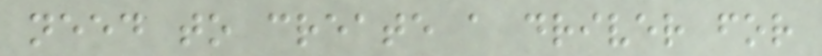need to create a driver for
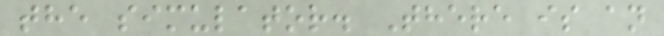the simulator. There is an
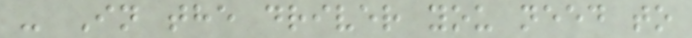- In the driver you need to
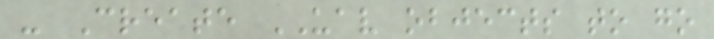- Create UAV objects to go
